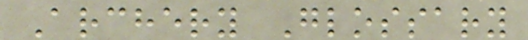Archery Glossary
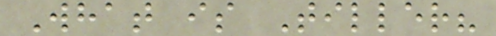What is Tiller?
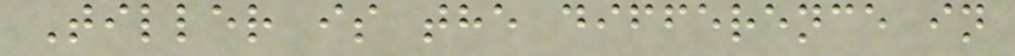Tiller is the difference in
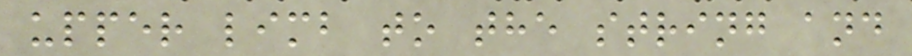upper limb to the string and
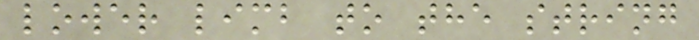lower limb to the string
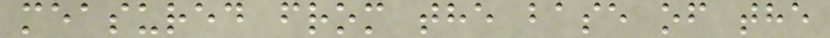measured from the base of the
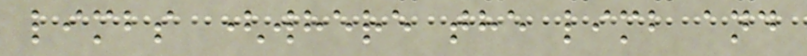limbs (where the limb and
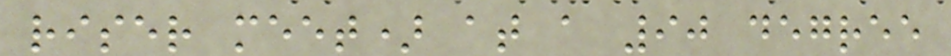riser meet) at a 90 degree
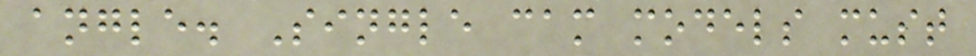angle. Single cam models must
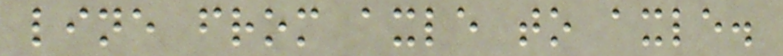line from axle to axle.
